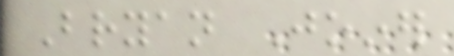Bryan Joiner
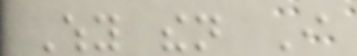Why then I
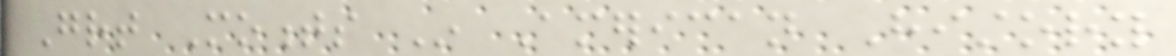Great Moments In American History
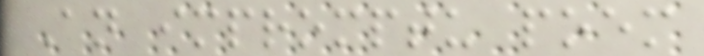An impromptu poem
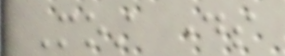Most days
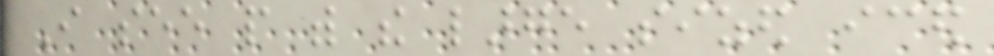I see people with the large sized iced
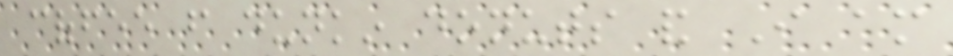coffee from dunkin donuts and I am
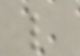like
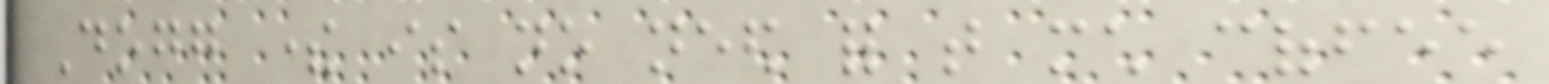Dogg there is no need for that much coffee
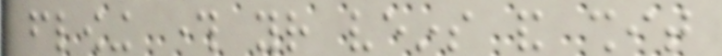flowing through your veins and shit
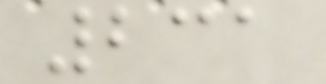231
